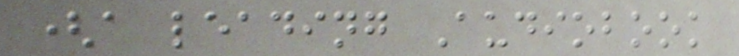(a leading Audiobook
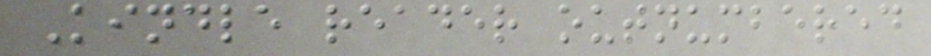Kindle reader outnumbered
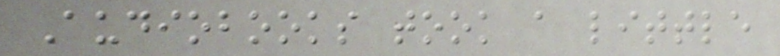Audiobooks took a little
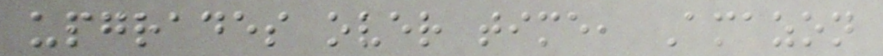upgrades over time, Amazon
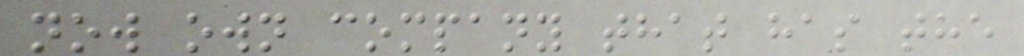now own company that has the
